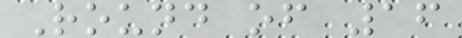Round of 16
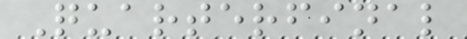Quarterfinal
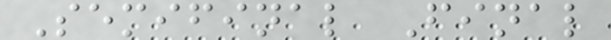Semifinal Final
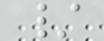/
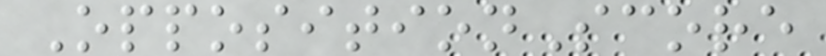OppositionScore
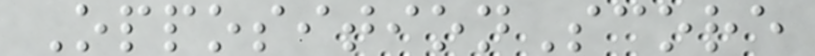OppositionScore
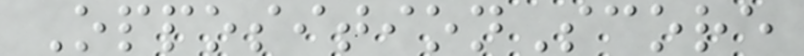OppositionScore
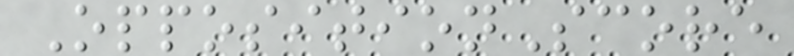OppositionScore
